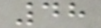48
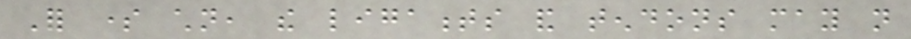For some children, the ligaments and tendons may not
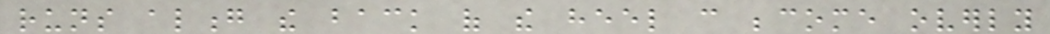runs along the back of the heel can become overly
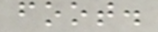foot.
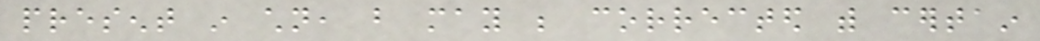present in children, but may be corrected with certain
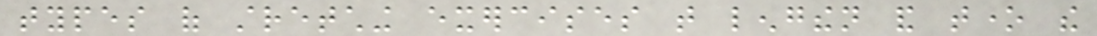types of stretching exercises that lengthen and tone the
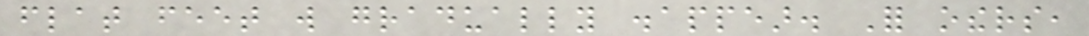flat feet will gradually disappear. For others,
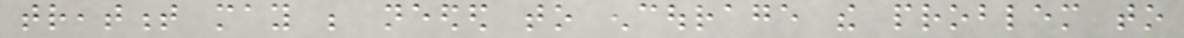treatment may be needed to encourage the problem to
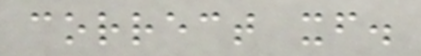correct itself.
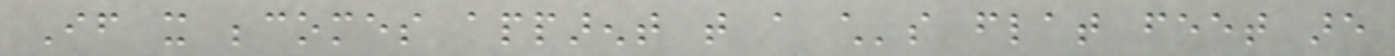If it becomes apparent that a child's flat feet are
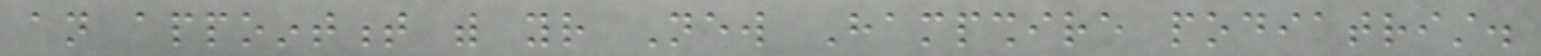an appointment with your New Hampshire podiatrist.
